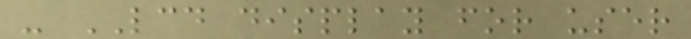- LCD display for user
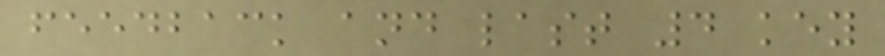feedback and last 4 key
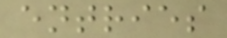entries
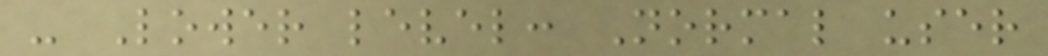- Lower level: Normal user
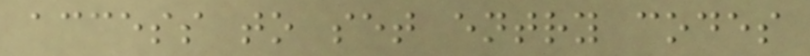access to set entry codes
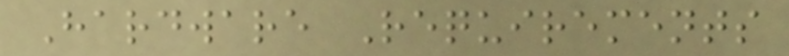Hardware Requirements
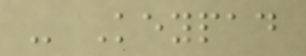- Keypad
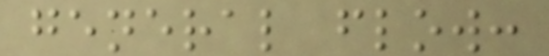general flow:
